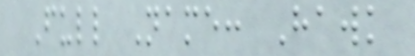Full Name: Hawk
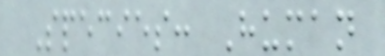Species: Human
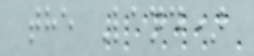the Land)
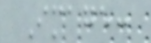Image:
